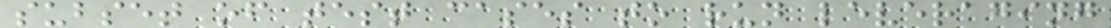subset of test cases to run leveraging
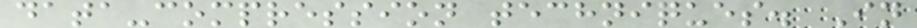data-compression techniques. In
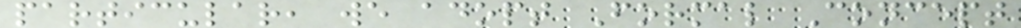particular, we adopt Formal Concept
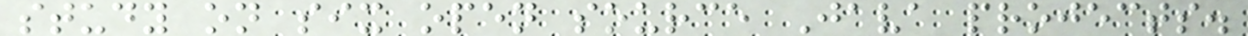study on six open source Java projects.
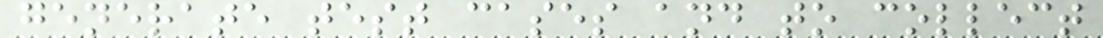generate test cases and to collect
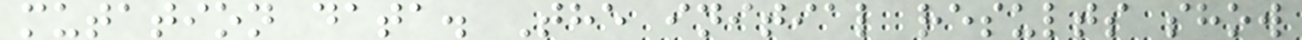mutation data. The initial results show
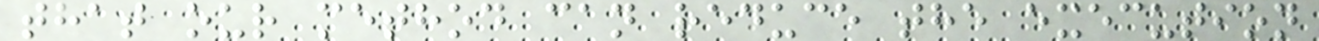that our method can reduce the execution
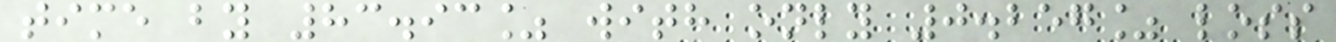time by 83.93% with only 0.257% loss
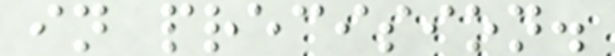in precision.
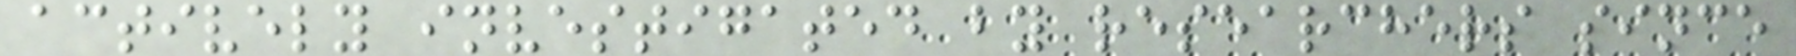actively investigated by researchers since
